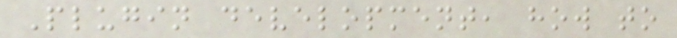Plugin development, how to
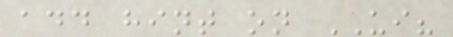add hint on UI?
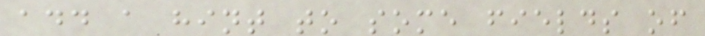add a hint to some fields of
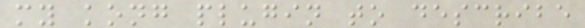my kong plugin to describe
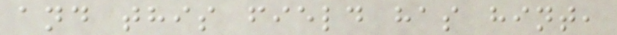and this field has hint,
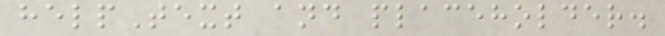helpText and placeholder.
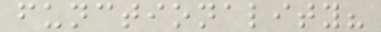functionality?
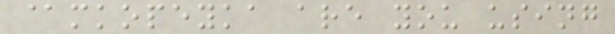@mkopeyka are you using
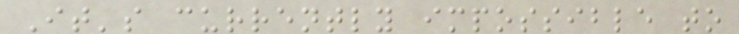It's currently impossible to
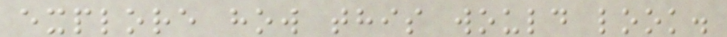explore how this would look.
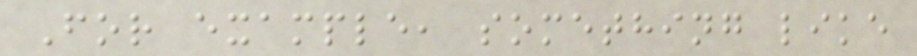For example, something like
